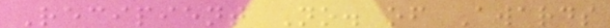Recipient No. of Awards
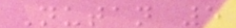Nutan 5
